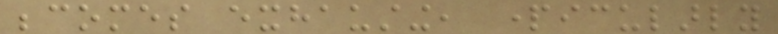becomes exhausting, particularly
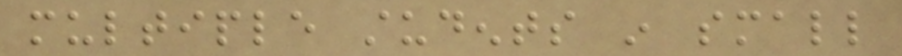multiple students in small
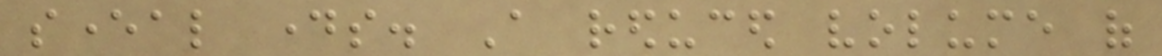several days. A reduced volume of
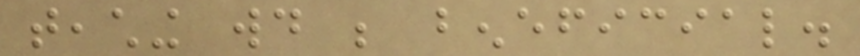teaching would be beneficial.
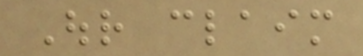Our claim
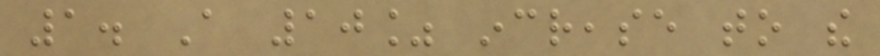1. A 10% increase to the
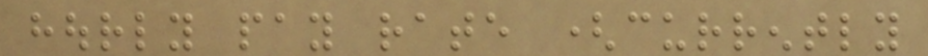hourly pay rate (currently
